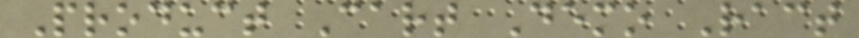Product Cart Demo Ract
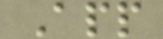App
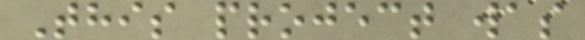This project was
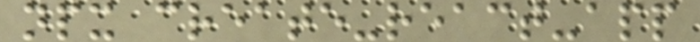npx create-react-app
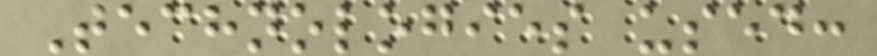Technologies used:
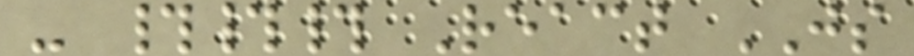- ### React JS
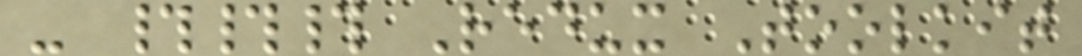- ### Redux Toolkit
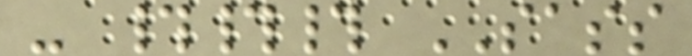- ### SASS
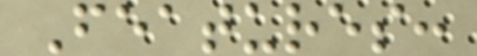Features:
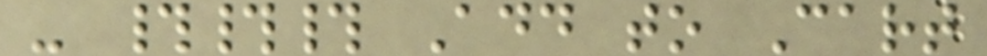- ### Add to Cart
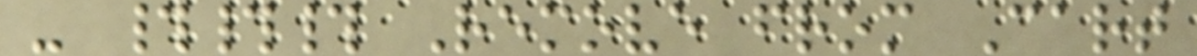- ### Remove from Cart
